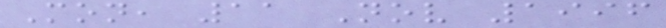Mon, 11 Nov 1996
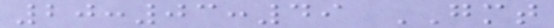20:03:49 GMT
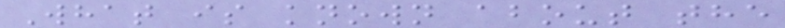What is known about the
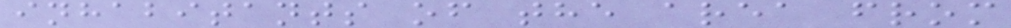inhabitants of the area from
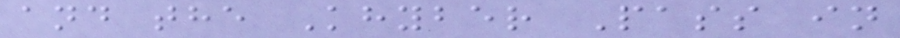and the Khyber Pass in
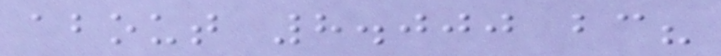about 8.000 bc?
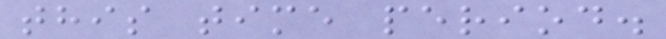this time period.
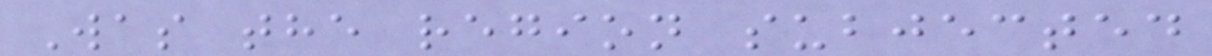Was the region subjected
